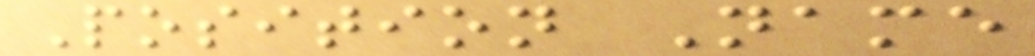Position Name
